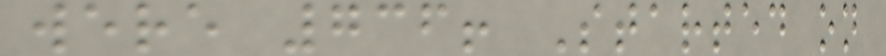were 736! Started on
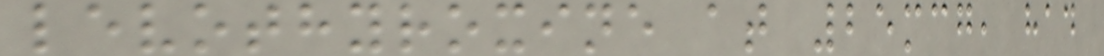levothyroxine at 25mcg, had
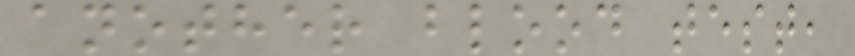another blood test,
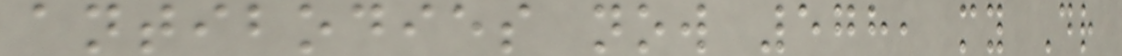antibodies now 578, my Dr
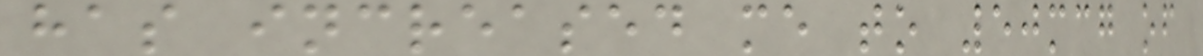has increased me to 50mcg of
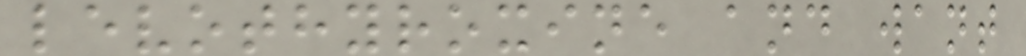levothyroxine and want
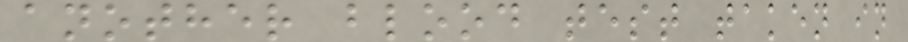another blood test taken in
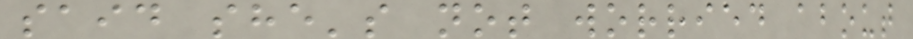said she's not worried about
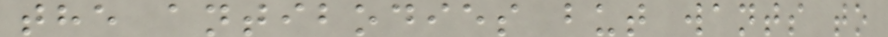the antibodies but wants to
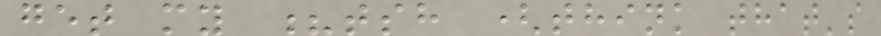get my ?tsh (think that's
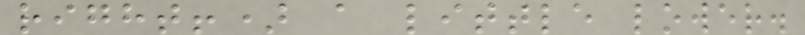right!) a little lower.
